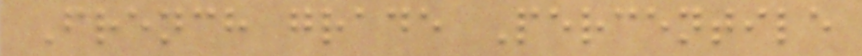French grade Percentile
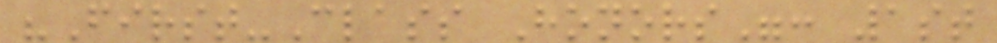"First-Class Honors": 1st
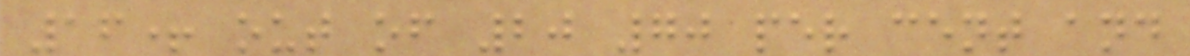16+ out of 20 70 per cent and
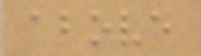above
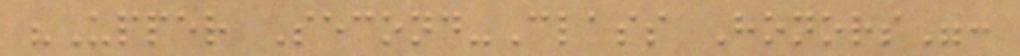"Upper Second-Class Honors":
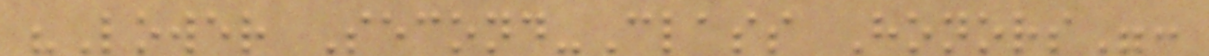"Lower Second-Class Honors":
